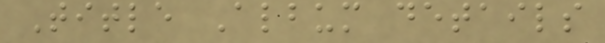Title Album details
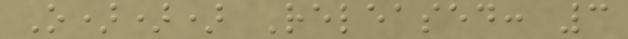O))) Released: 3
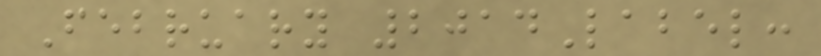February 2014Label:
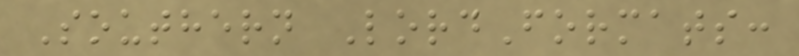Southern LordFormats:
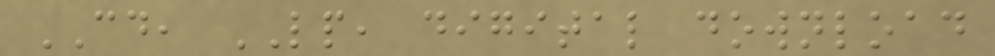CD, LP, digital download
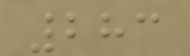283
